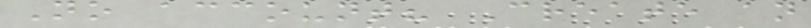No account? Create an
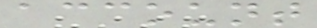account
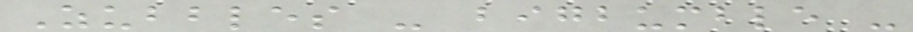Zubbles - bigbumble -
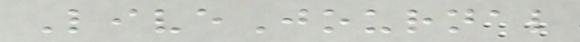LiveJournal
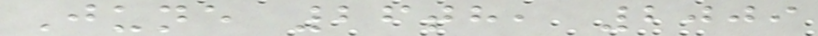June 26th, 2009
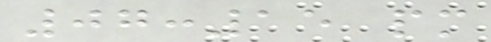07:15 pm
